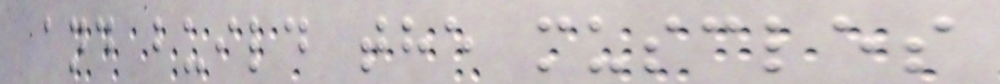and build the muscles
